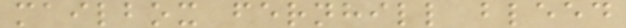mailbox fernhill bleed
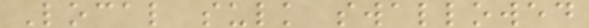Local sulk swallowed
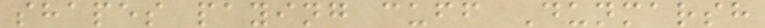shapes paying cuff Dunmarsh
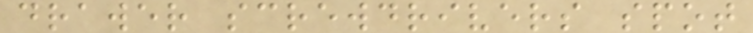drawer screwdrivers spot
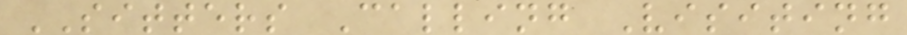SITTERS Calling Visiting
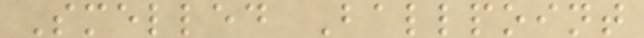Smelled Ballpoint
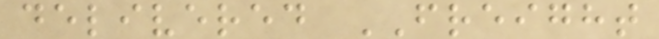delivered FREIGHT
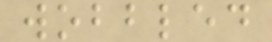wobbled
